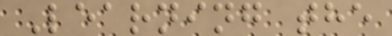Learning the
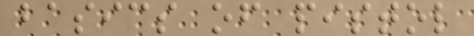basics of pistol
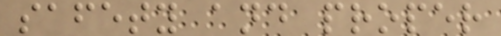safety and proper
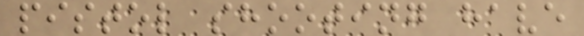pistol shooting have
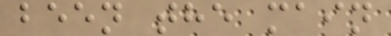been the main
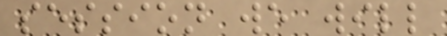session we will
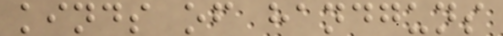kinds of handguns
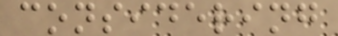considering
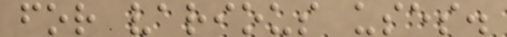for various uses.
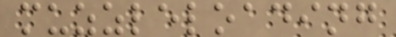muzzleloading
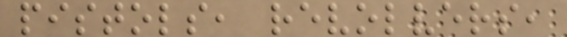pistols, revolvers,
